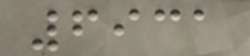6931
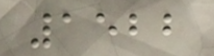1522
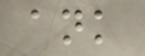ank
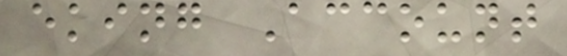eking Account
